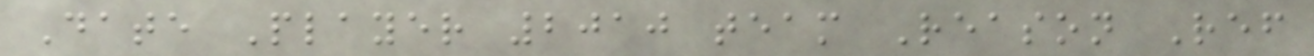Date Player 2010 team Reason Ref
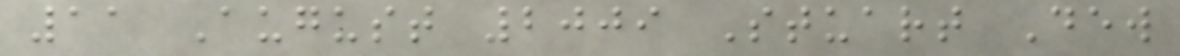11 August 2009 Stuart Dew
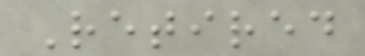Retired
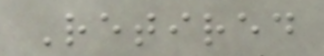Retired
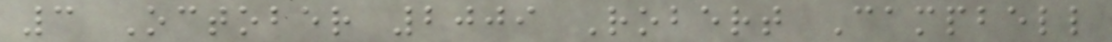3 October 2009 Robert Campbell
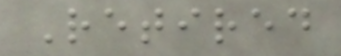Retired
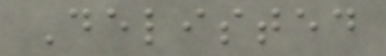Delisted
